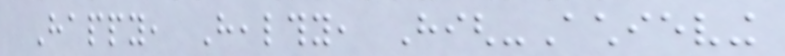Happy, Healthy, High-Achieving
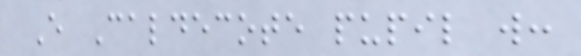Every Caldecote pupil will:
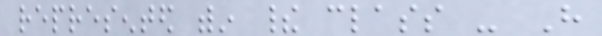represented within their class - Have
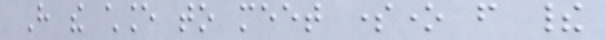Have the chance to meet someone from their
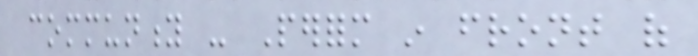community - Perform in front of
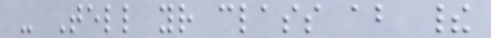- Tell your class about their
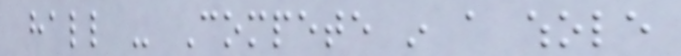hall - Compete in a whole
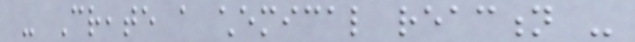- Create a chemical reaction -
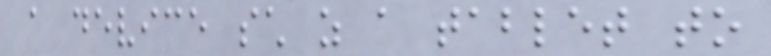a device such as a tablet to
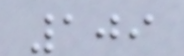109
